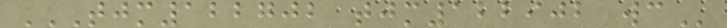TJM122702 TJM122902 WC
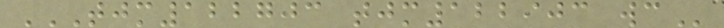TJM122703 TJM122903 WC
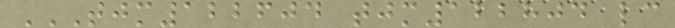TJM122604 TJM122804 LC
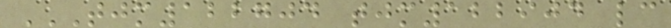TJM122704 TJM122904 LC
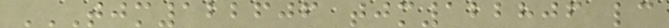TJM122606 TJM122806 LC
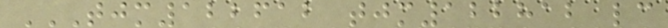TJM122612 TJM122812 LC
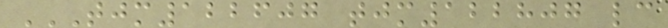TJM122607 TJM122807 LC
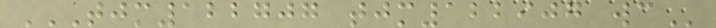TJM122707 TJM122907 WC
